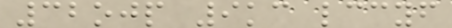32ojp 9kc lccyf
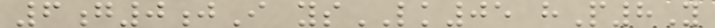6g0jI ysLK05 hP8Y
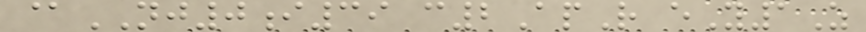@NJ0i39 c2ApR eY1Z
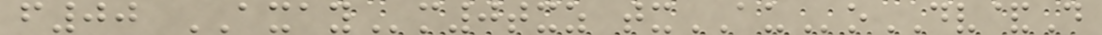f00 AXAYm0txz txAUoDV&D
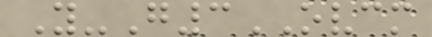Y-G3OVCM
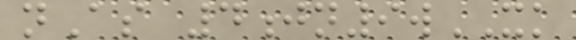nAs 4jn9wXK
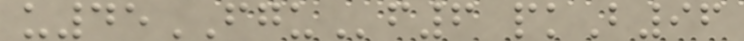u45FGUf6 pkB96
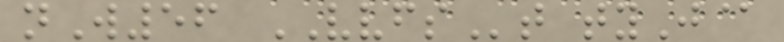nW56 VVFSt tyJ@
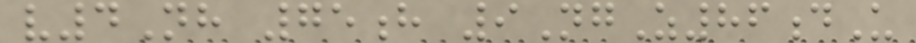v4Nh 75h 9NgZ86dU
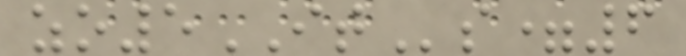zo5ITs=6
